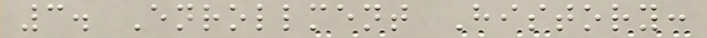3. Enrollment History:
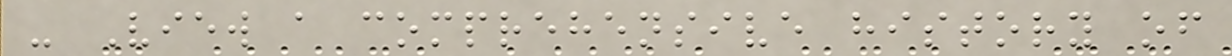- View a comprehensive history of
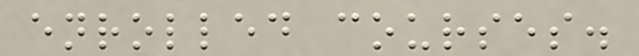enrolled courses.
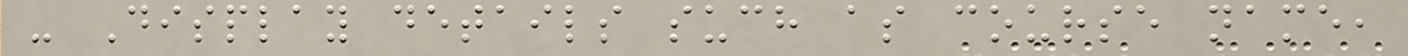- Display details such as course name,
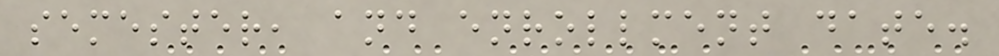semester, and enrollment date.
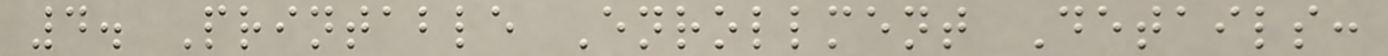4. Printable Enrollment Details:
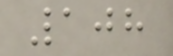108
